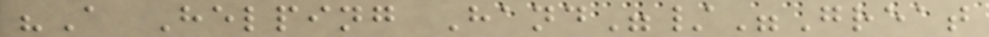"A Helping Hand"/"Great
